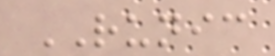RUNIC
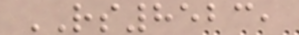RS8523,
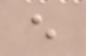e
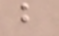b
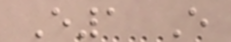E1 E
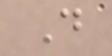D
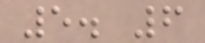5. 6
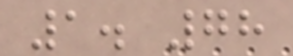1. 78
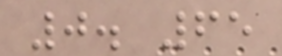0. 65
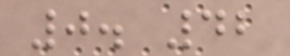0. 42
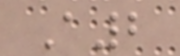A2
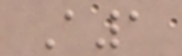A1
